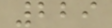229
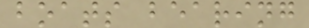boats bearing
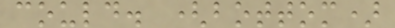could. (bottom)
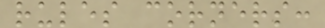rules corners:
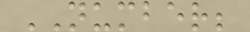NUMBER;
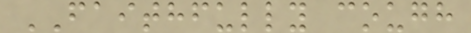FAITHFULLY cough
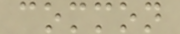common
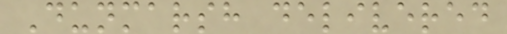Dunmarsh delivered
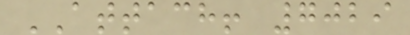ATTACH! 7029
